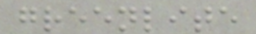greenlite
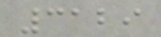3129
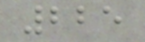225
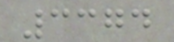3374
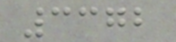3372
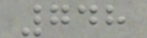748
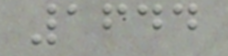1644
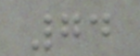74
